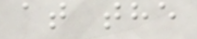at the
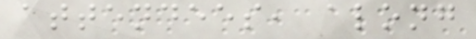attendees, along
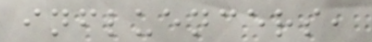influencers,
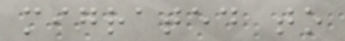migrated to
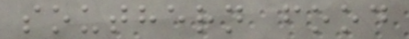southern food
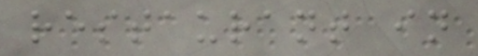restaurant in
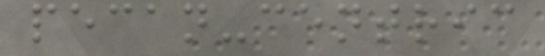pecan-centric
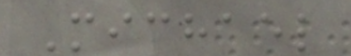Michael
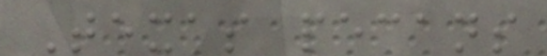Texas pecans
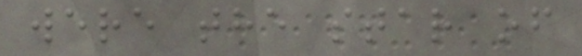were the star of
